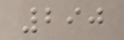290
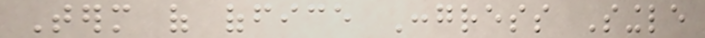Term of office Congress Single
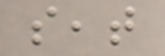seat
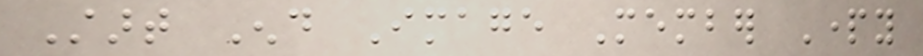Start End Image Member Party
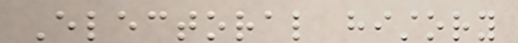Electoral history
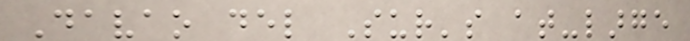Davao del Sur's at-large
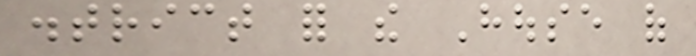district for the House of
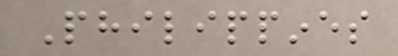Philippines
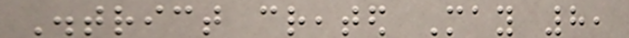District created May 8,
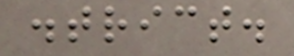district.
